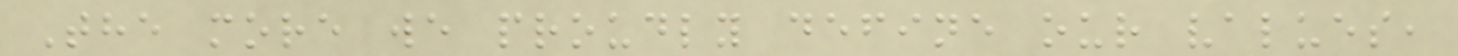The more we proudly define our values,
